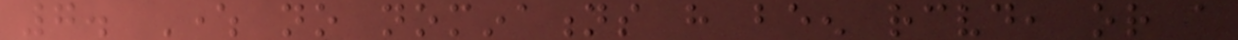7. Where no nominations have been received, or a
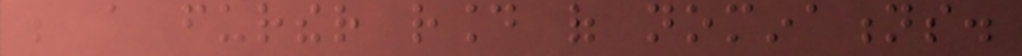be a further round of nominations.
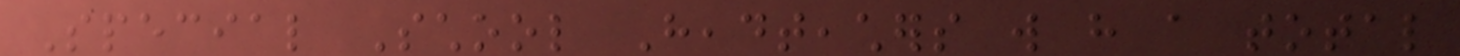Special School Headteachers will have a total
